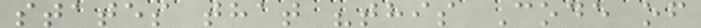states that "this Code of
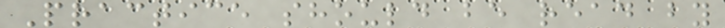Practice should be read by
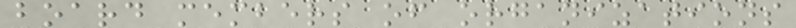board members of organizations
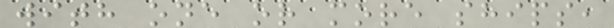with one or more ships,
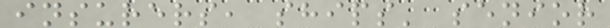insurers, ships' senior
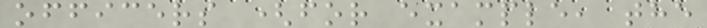officers (for example, the
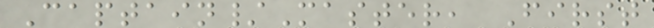Captain/Master, First
